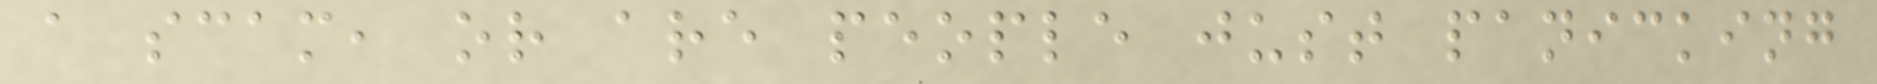a scam, or are people just panicking
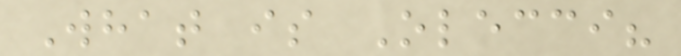What is Olecci?
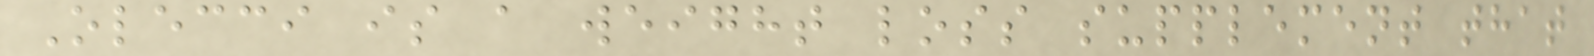Olecci is a weight loss supplement that
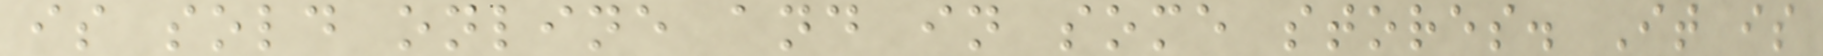is sold online and in some stores. It is
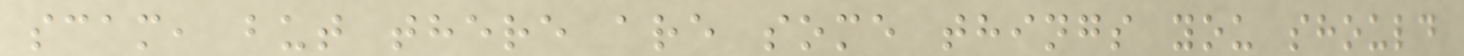scam, but there are some things you should
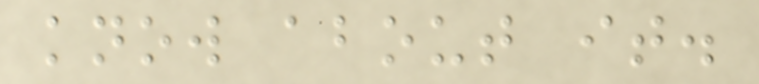know about it.
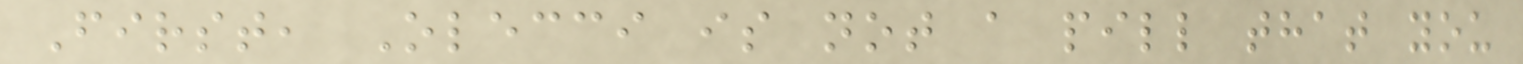First, Olecci is not a pill that you
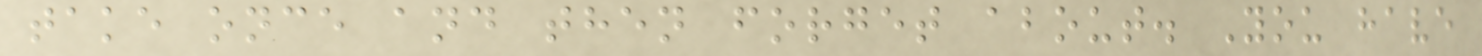take once and then forget about. You have
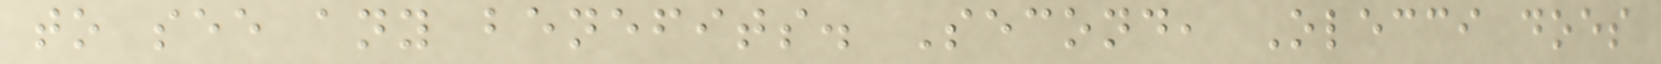to see any benefits. Second, Olecci does
